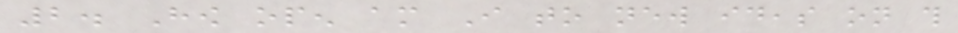2. How open am I to new ideas on this
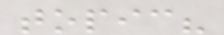topic?
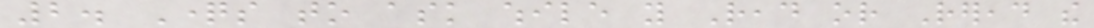2. Questions to ask while you Read or Reread the
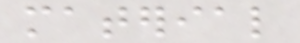material
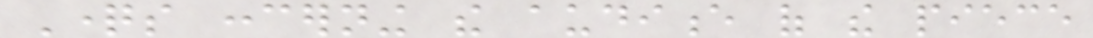Questions concerning the audience of the piece
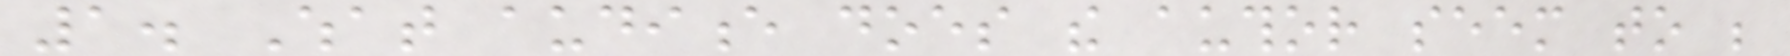1. What audience does the author seem to be
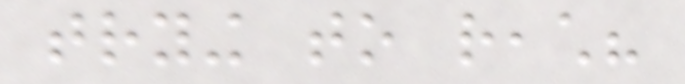trying to reach?
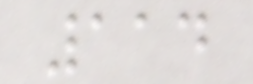114
